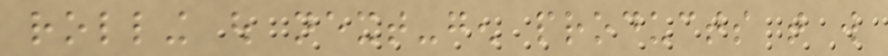rolling out next-gen products that will
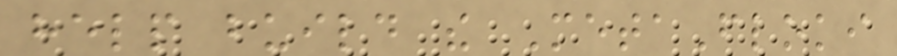help build the MetaFloki
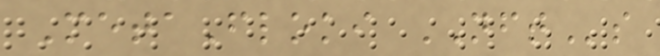MetaFloki NFTs
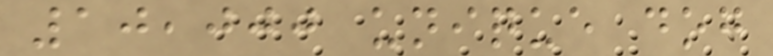10,000 unique dog
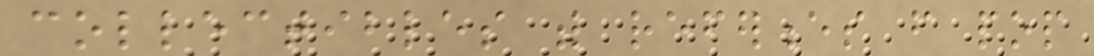collectibles with references from pop
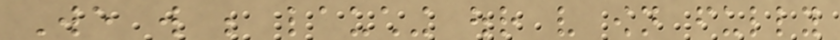We will be lauching our very own fully
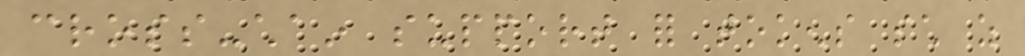cross-chain support for tokens such as
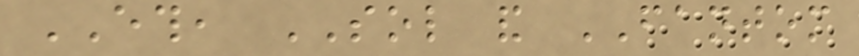ETH, SOL and FANTOM
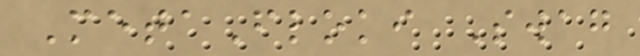MetaFloki Swag
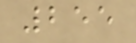255
